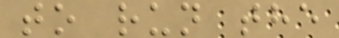to run the
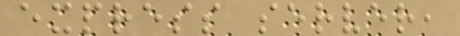express server,
